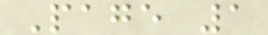Page 1
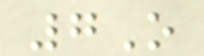7O
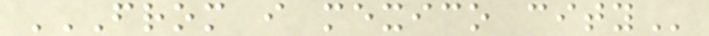FROM I MEXICO CITY
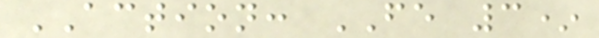ACTION: FE 3*
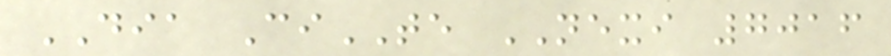DIA CiTE NEXI 7016
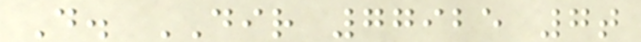D. DIR 77925 7t
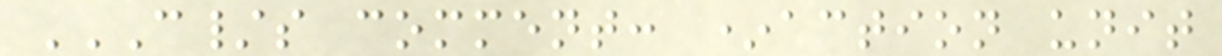C/S COMMENT: *ACTION UNIT
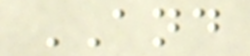AND
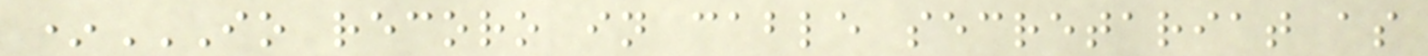*IO RECORO IN CABLE SECRETARIAT AS
